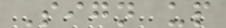Sign up
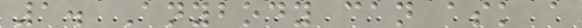1. Anybody can ask a
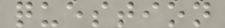question
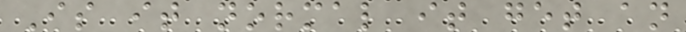Is it normal it get an
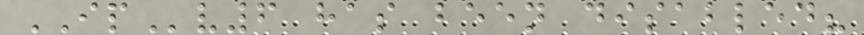IPv6 has been disabled?
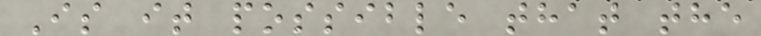Is it possible that the
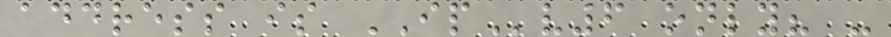address is IPv6 only? -
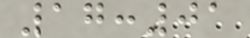17:01
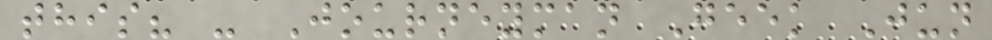this? - Journeyman Geek Jun
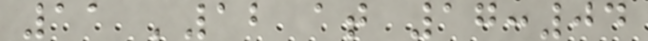11 '12 at 17:04
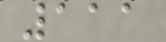111
